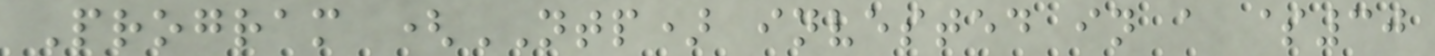Program (NTP) invested in a $30
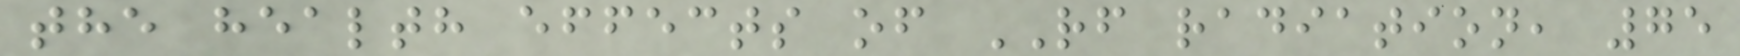the health effects of RF radiation, 75
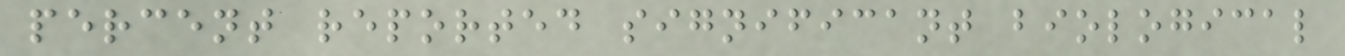percent reported significant biological
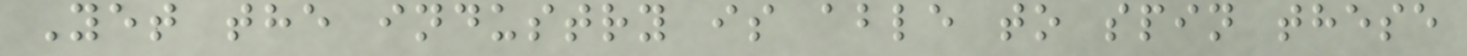Yet the industry is able to spin these
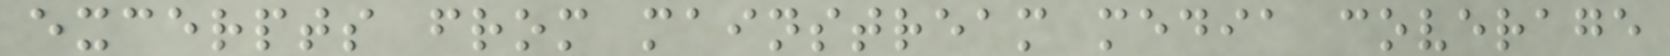excerpts from mainstream media coverage
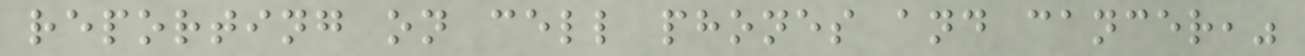reporting on cell phones and cancer,"
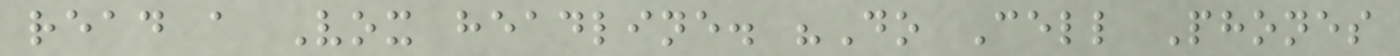read a Vox headline. "Do Cell Phones
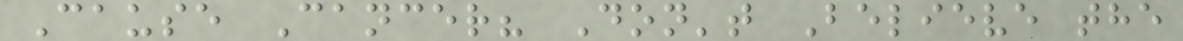Cause Cancer? Don't Believe the
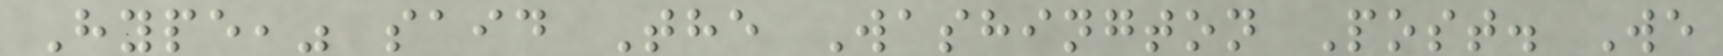Hype," said The Washington Post. We
